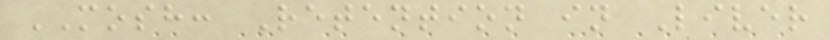MOSH: Retention in Liver
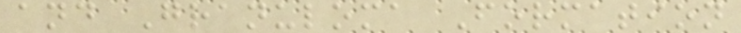and Granuloma Formation
